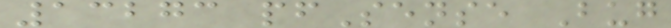13273 pfSense Bug
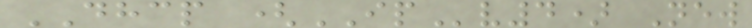DHCP (IPv4) New
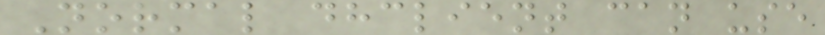Normal dhclient can use
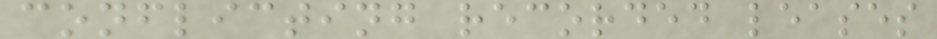conflicting recorded leases
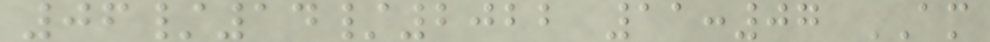06/14/2022 11:07 AM
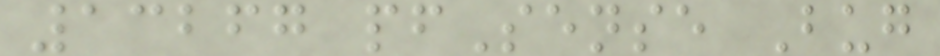13267 pfSense Bug
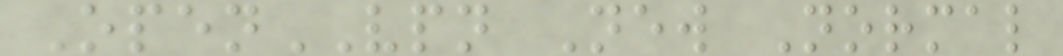OpenVPN New Normal
